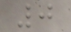0
